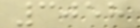3058
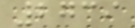2739
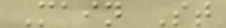Main St
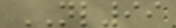NL99
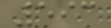593
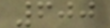600
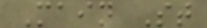Main St
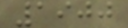1900
